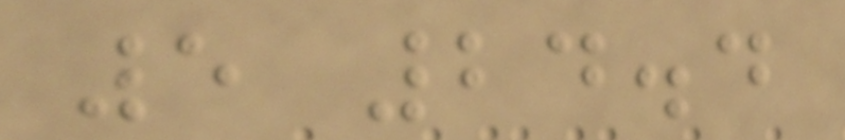5 24.4
